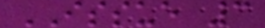ISSUE 3
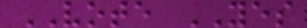VOTE YES
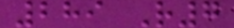289 R7
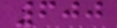600
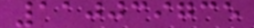110039735
